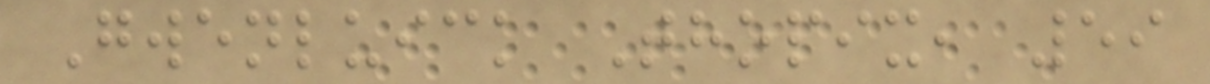Gwenluick Thopix, 59
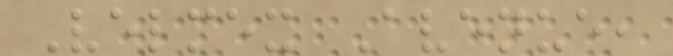Velmex Avenue,
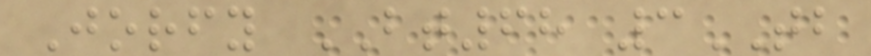Jorfy BT68 3TB
